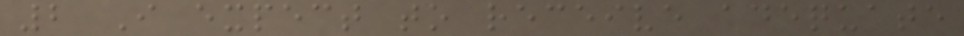2 I expect to receive adequate
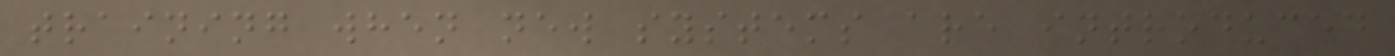training when new systems are introduced
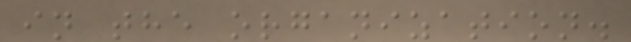in the organization.
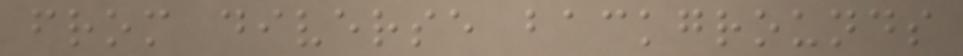from diverse backgrounds
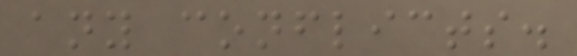any conflicts.
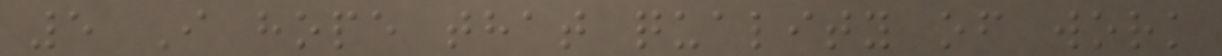5 I hope that quality of work
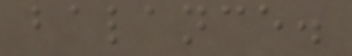balance.
